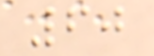60
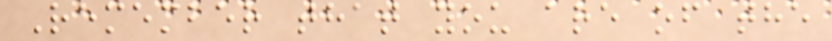Remember that you are of the
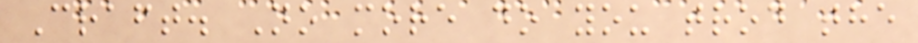Craft. No more do you trod the
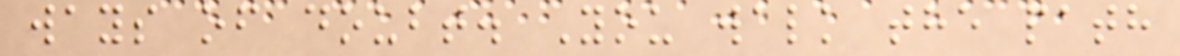ways of doubt. You walk the path
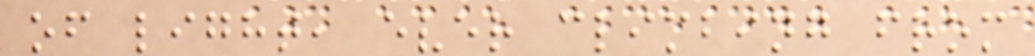of light, ever climbing from
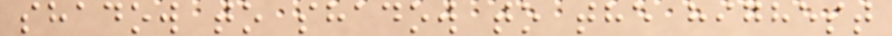shadow to shadow to the highest
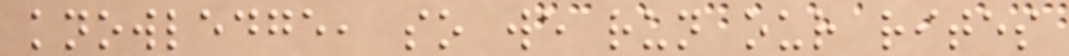knowledge, so we run our rites
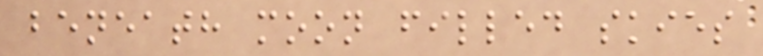beneath moon filled skies
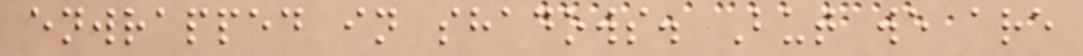enwrapped in shadows. But we are
